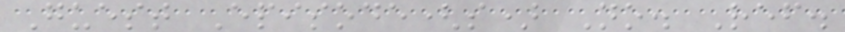Guest Episode(s) No. Ref.
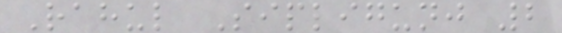Rahul Sipligunj 2
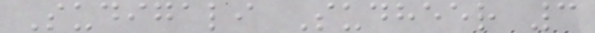Sudigali Sudheer 3
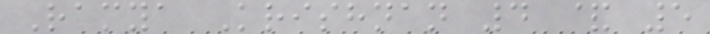Ramya Krishnan 4 & 5
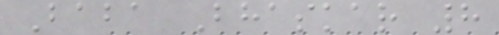Baba Bhaskar 8
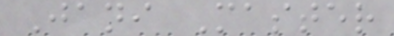Jani Master
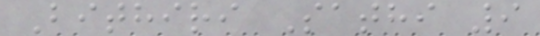Bithiri Sathi 9
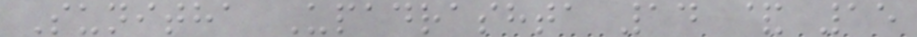Sunitha Upadrashta 14 & 15
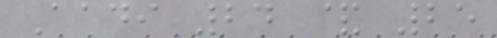Aadi 24 & 25
